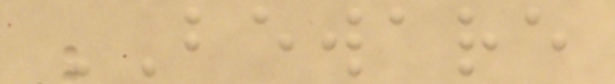BEWARE
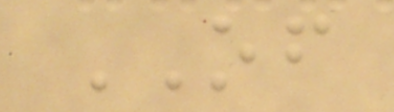OF
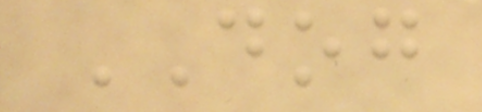DOG
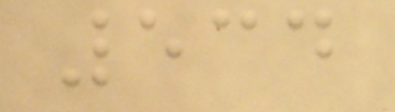534
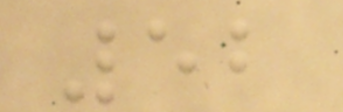52
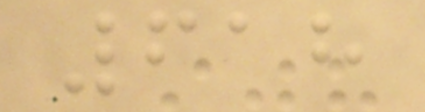618
